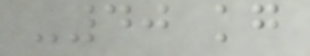-40 kg
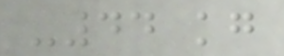-44 kg
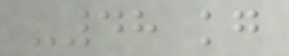-48 kg
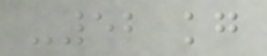-52 kg
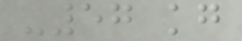-57 kg
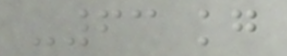-63 kg
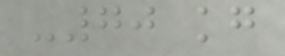-70 kg
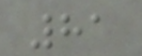81
